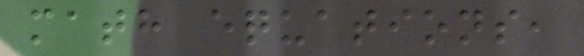math equations,
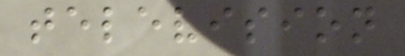television
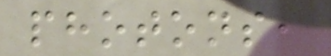photons,
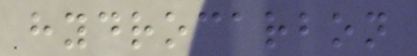hydrocarbon
